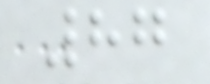87
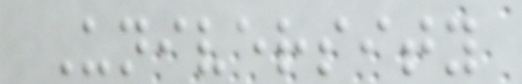University
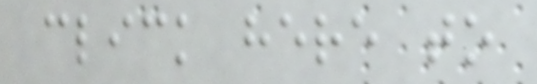click here to
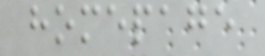homepage
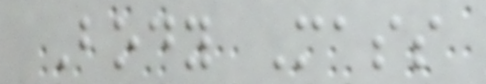Body Mass
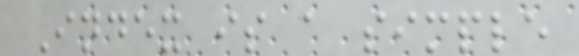Index is a simple
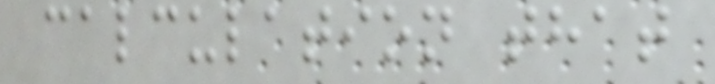calculation that
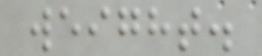weight.
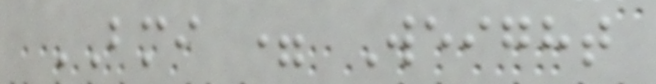BMI = Weight
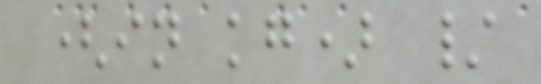(in kg) /
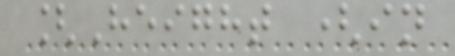[Height (in
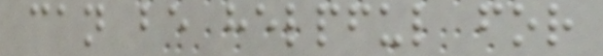can be helpful for
